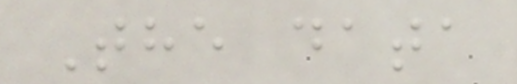The data
